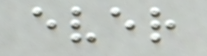ever
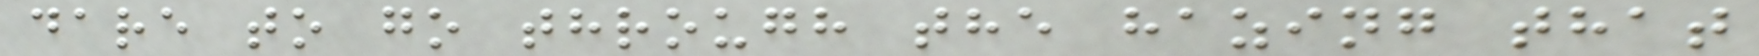dare to go through the hazing that
